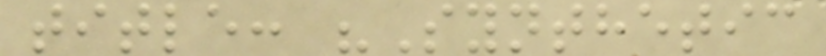title: "Synthetic
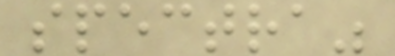spectra"
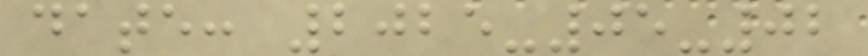date: 2025-05-02
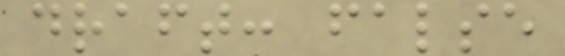draft: false
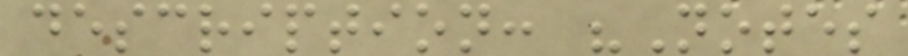description: "Notes
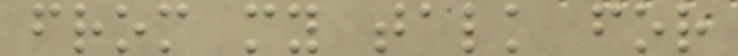from my talk for
